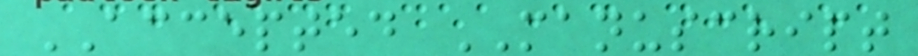ACCEPTED MANUSCRIPT
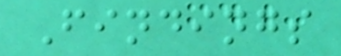Findings
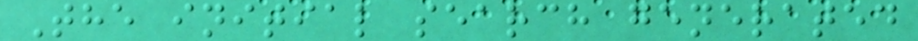The initial search generated
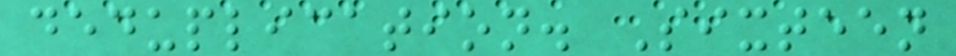deduplication. Sixteen
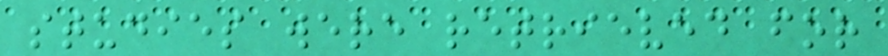studies were retrieved for
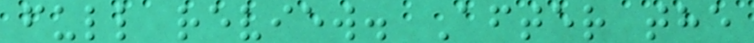full review. After the
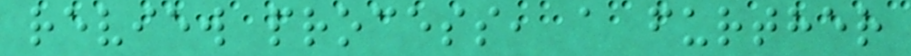review process, a further
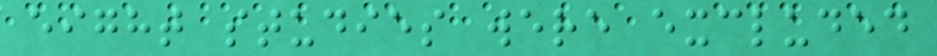eight studies were excluded
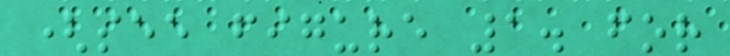(see figure 1. for
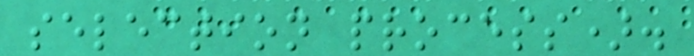selection process).
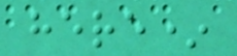here*
